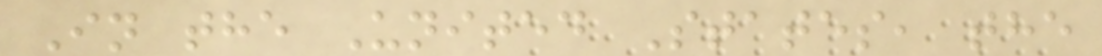In the United States, the
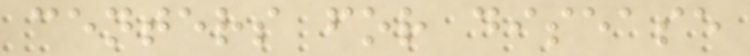centers for disease
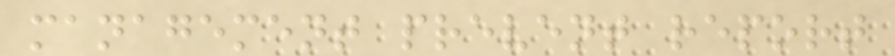management prevent report
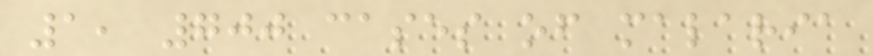1, 700 cases of malaria
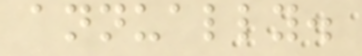annually.
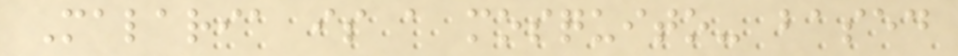Malaria is a mosquito- based
